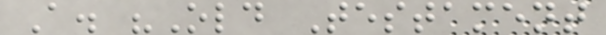A. "Old Testament
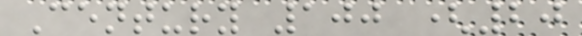Century 100 (20
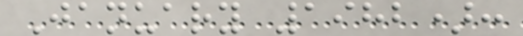January 1982):
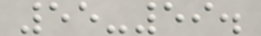55-59.
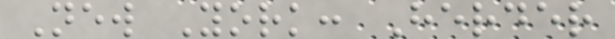New York: Herder
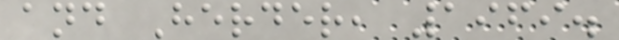and Herder, 1969.
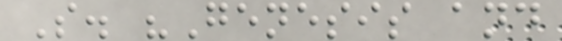S. "Genesis and
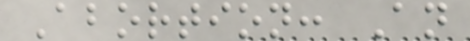Abortion: An
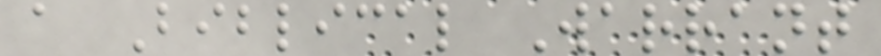a Biblical Warrant
